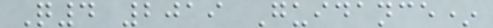Q4 2019 Guidance*
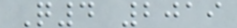Q4 2019
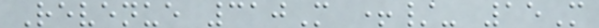Revenue 310M +/- 15M
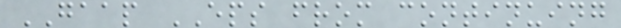GAAP EPS from continuing
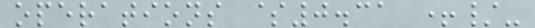operations $0.31 +/-
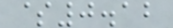$0.12
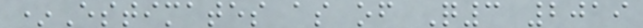*Estimates as of Q3 2019
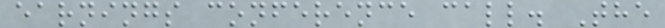earnings conference call. The
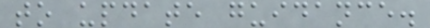to update guidance.
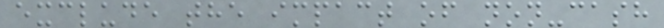exclude the impact of non-cash
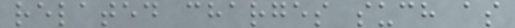related charges such as
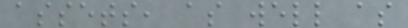assets, as well as
